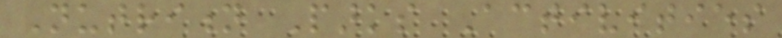Nutrition Parks Activities
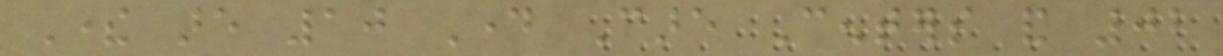There are 10 Day Care Centers and 02
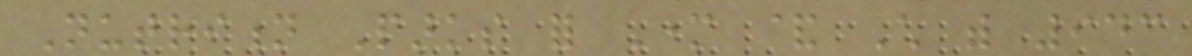Nutrition Parks for Mother & Child with 943
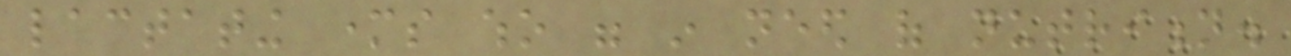lactating mothers who were in need of nutrition.
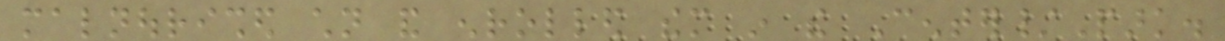malnourished children and enrolled them in the Center/Park.
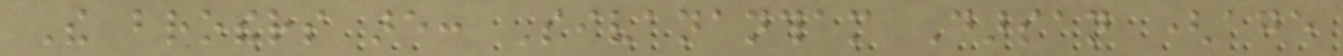The brothers are: Sivanantham Darsan (age
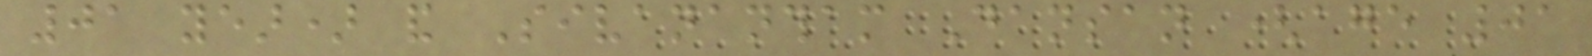01 year) and Sivanantham Dansan (age 01
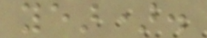year).
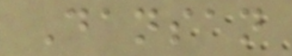Dansan
